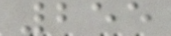255
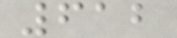612
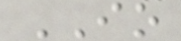IO
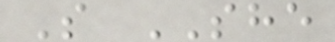S SHE
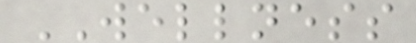WELLNESS
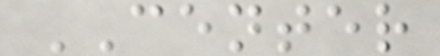CENTER
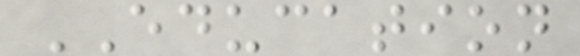EDUCATION
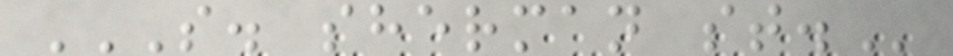S. SHERMAN ST.
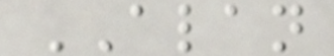ALAN
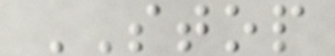STOP
